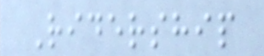Ridership
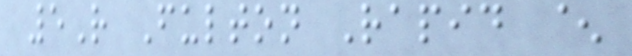5R Fulton Rapid ^
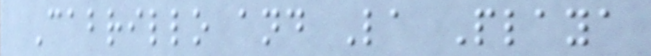Cabrillo and La Playa
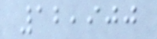12,900
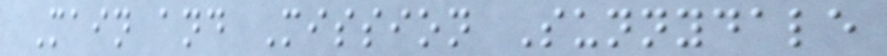Main and Mission Sunnydale
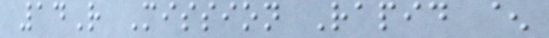14R Mission Rapid ^
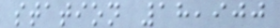station 18,900
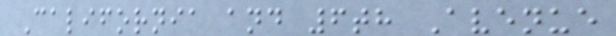California and 6th Avenue
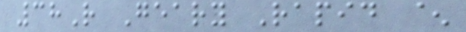38R Geary Rapid ^
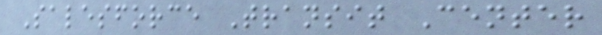Salesforce Transit Center
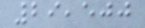29,500
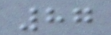87
